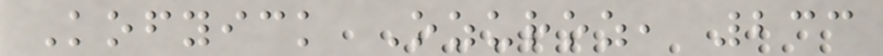Kofyick Ozuroz, 233
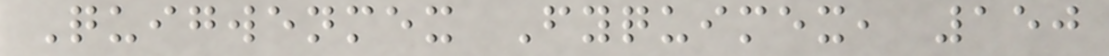Quigwenmex Fyquimex, 150
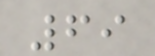69
